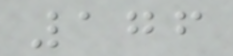176
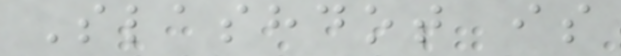Slashdot is
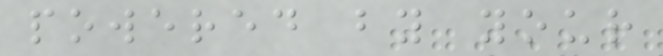powered by your
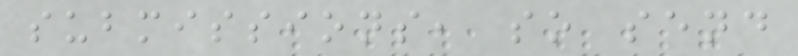submissions, so send
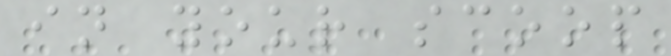in your scoop
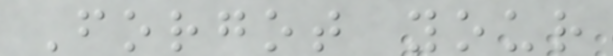Forgot your
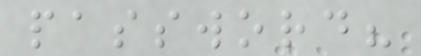password?
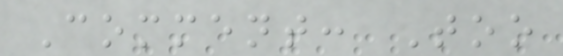Comment: Too
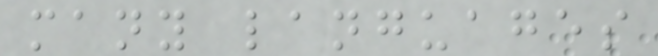many languages
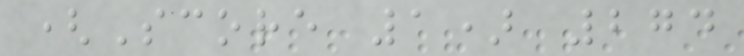(Score 1) 274
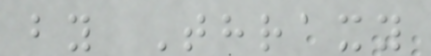by Thraxy
